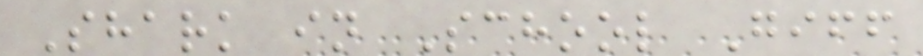Shark in School Giff
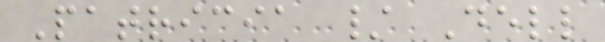Patricia / Dell
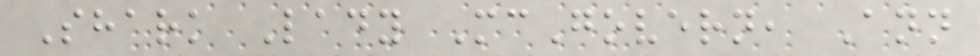Shark Lady McGovern, Ann
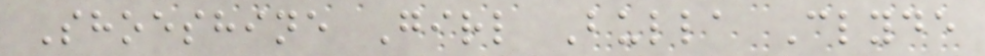Shoeshine Girl Bulla Clyde
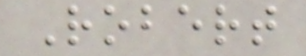Robert
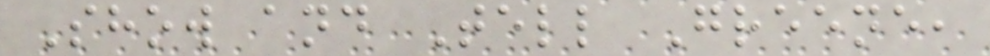Show and Tell Greene,
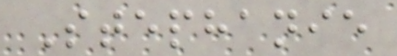Stephanie
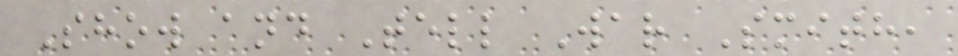Show and Tell War Smith,
